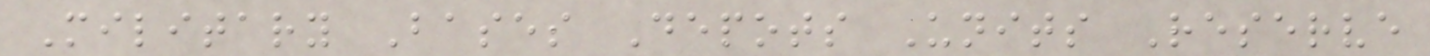Military Bases Depots Units Reserve
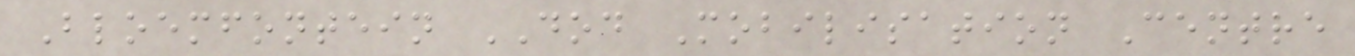Bloemfontein DOD Mobilisation Centre
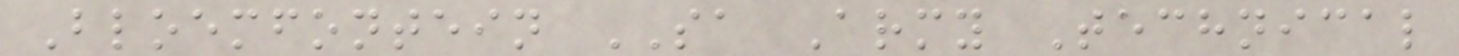Bloemfontein SA Army Technical
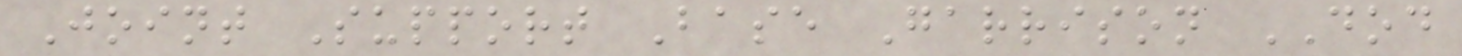Joint Support Base Garrison DOD
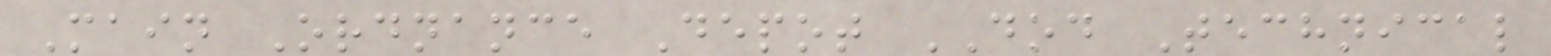Main Ordnance Depot DOD Technical
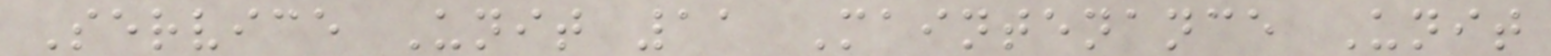Service Unit 11 Maintenance Unit
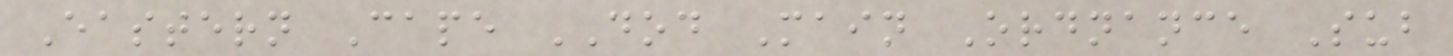Eastern Cape DOD Main Ordnance Sub
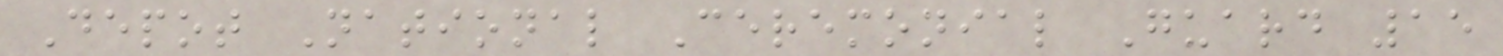Depot National Ceremonial Guard 15
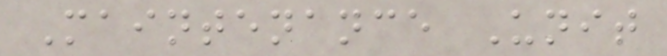Maintenance Unit
